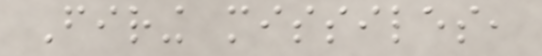Firing missiles,
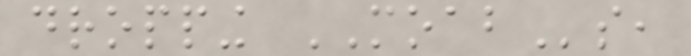dropping MOABs,
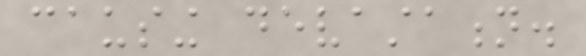causing devastation.
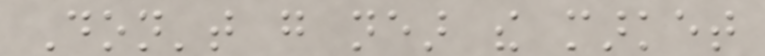Don't go near the market
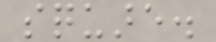square.
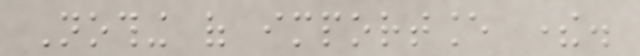Nothing of importance there.
